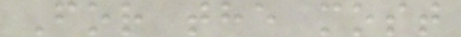For the most
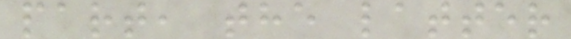part, the latter
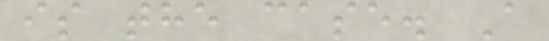is the case. A
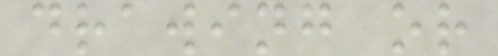drawing or
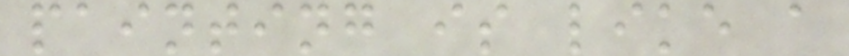painting is like a
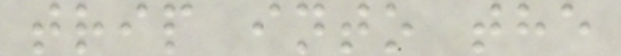trip into the
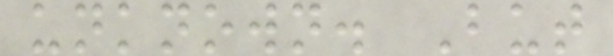unknown. But
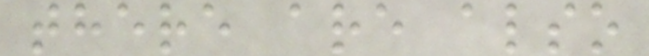there are also
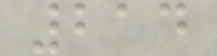214
